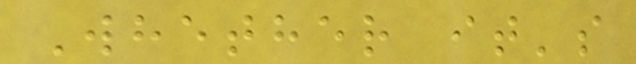Whether it's
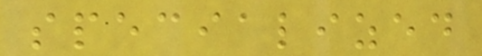specialized
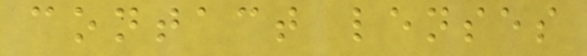contact lenses
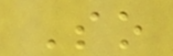So
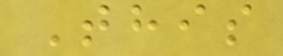This
